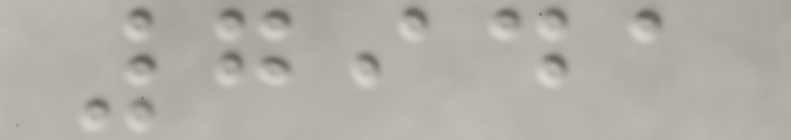7941
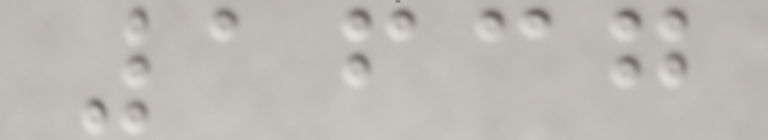1637
